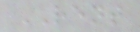RENT
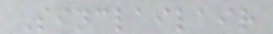Sinclailair
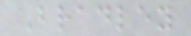Bradley
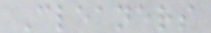Cleaners
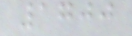1700
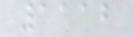1112
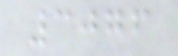3076
